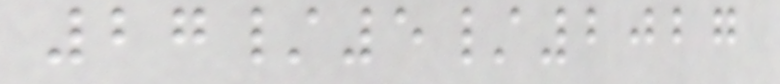27/5/2027
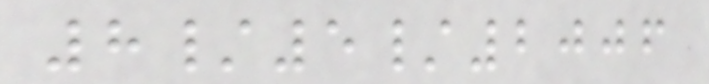8/5/2006
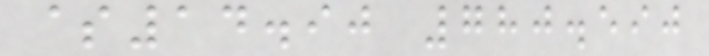$14.90 780.590
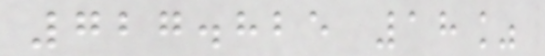727.825 18%
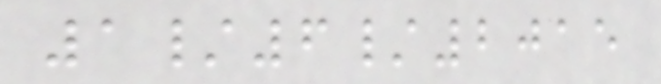1/6/2015
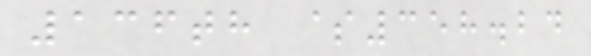136th $358.24
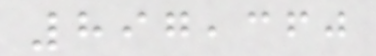897,360
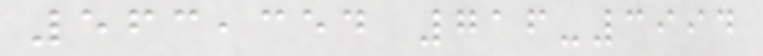563,354 716-3994
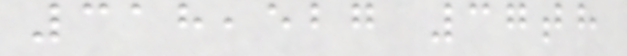318,527 37th
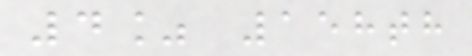4% 158th
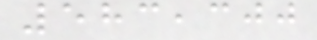583,300
